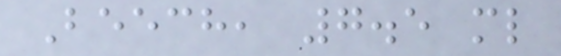Beech, 7.5 ml
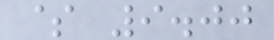$ 9.00
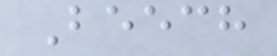Beech
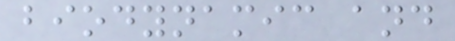biodynamic and
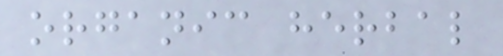organic herbal
